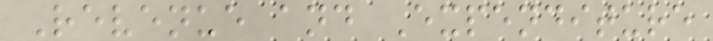Revenue and Expenditure
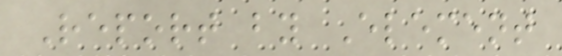Report by Element
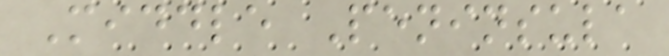Middle Peninsula
